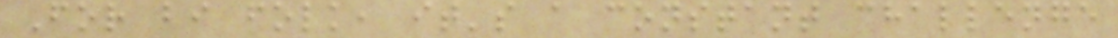For bi folk, it's a constant challenge
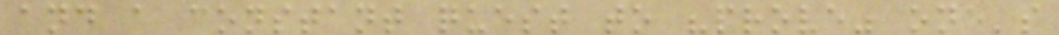and a constant quest to "prove" one's
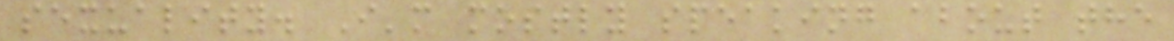sexuality. I'm mostly speaking about the
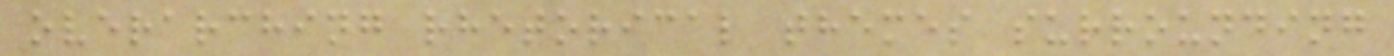overarching rhetorical themes surrounding
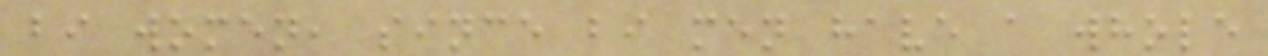bi women, since bi men have a whole
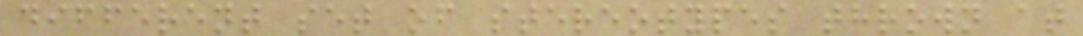different set of stereotypes thrown at
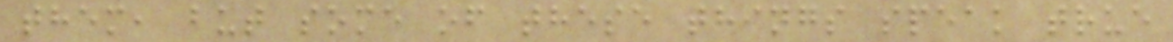them, but some of these things speak true
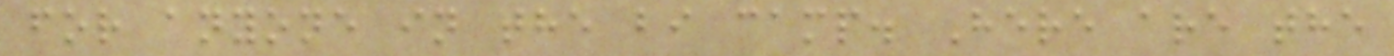for anyone in the bi camp. Here are the
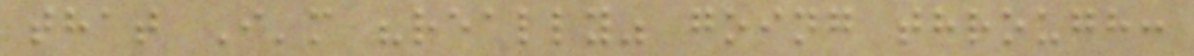that I'm "really" going through:
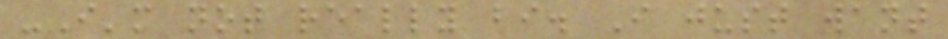-I'm not really bi. I just want
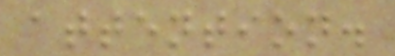attention.
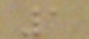1
